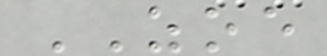ZOE
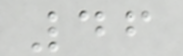46
